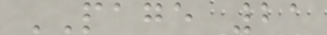PAGE 21
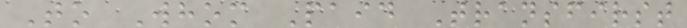To Whom Paid Transfirst
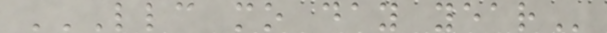LLC MO DAY YEAR
